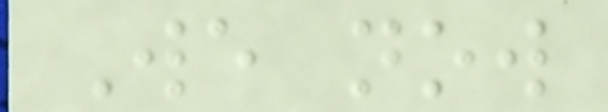We now
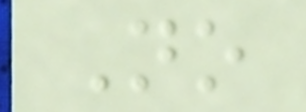No
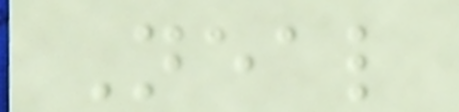Neal
